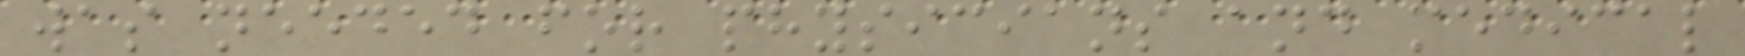was needed for physicians and medical
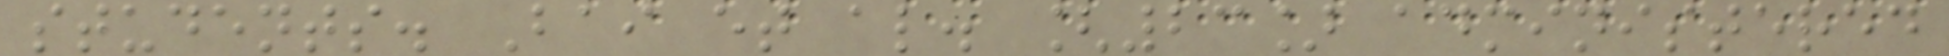students. Bai et al. [23] administered
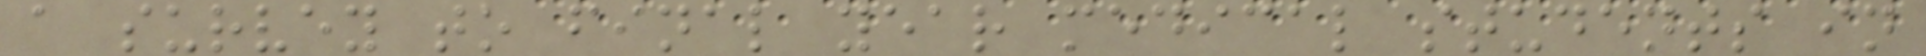a survey to final year medical students in
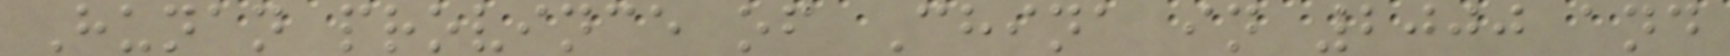Hunan province of China in 2000 and
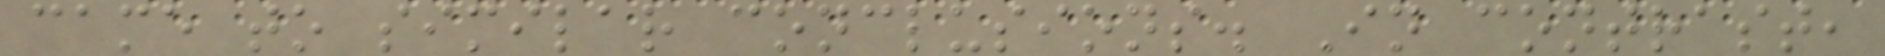came to similar conclusions. In contrast,
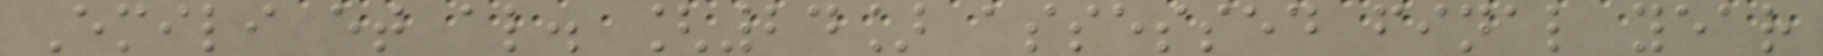Emili et al. [24] assessed final year
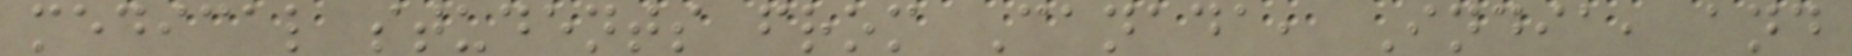medical students from Canada, India, and
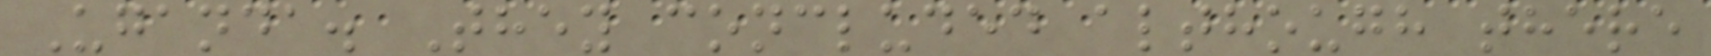Uganda. They concluded although there
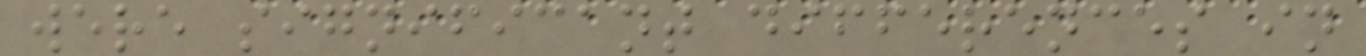were significant differences in
